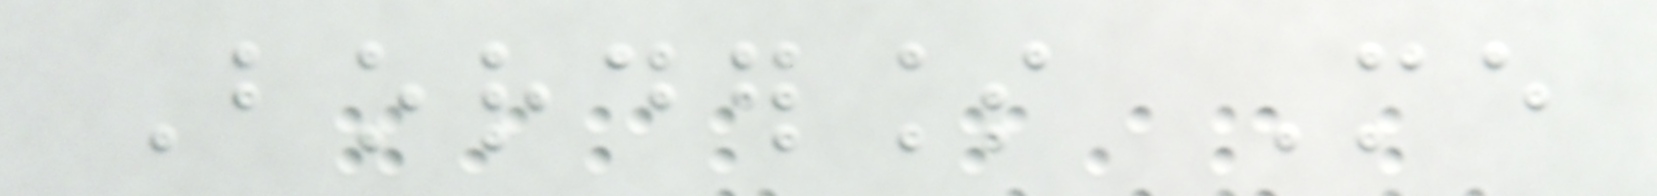Borderless Me
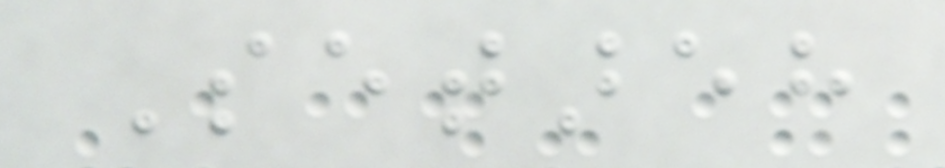Setareh
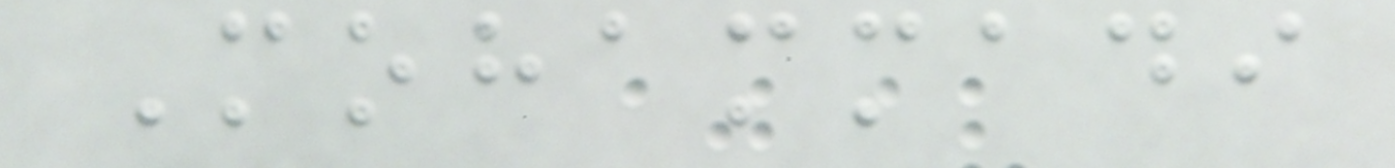Mohammadi
